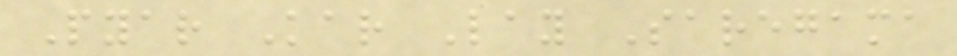Pyar Kar Lay Saregama
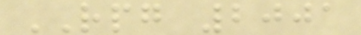RPG 2001
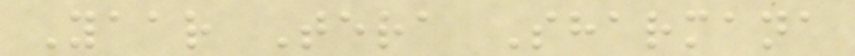Yaar Tera Sharmana
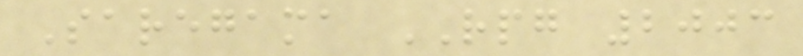Saregama RPG 2003
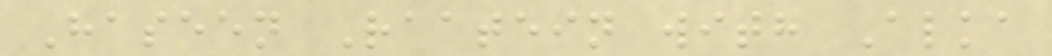Haseen Raatein with Alka
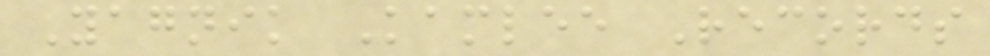Yagnik Kamlee Records
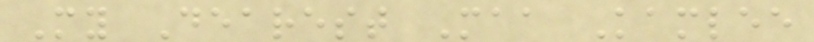My Dearest Maa Kamlee
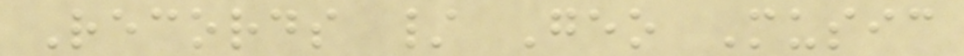Records / Geo Music
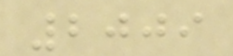2009
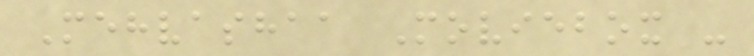Mehvashaa Moviebox -
